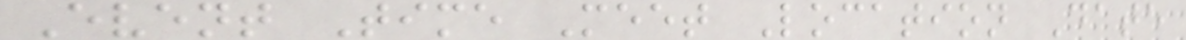Event Time Meet Location Date
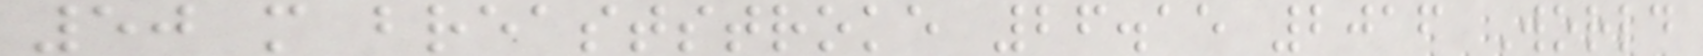50 m breaststroke 26.15 2016 World
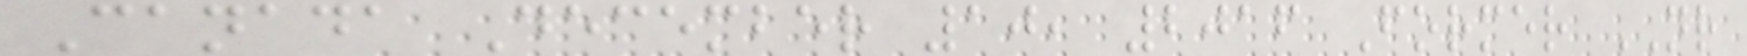Canada December 10, 2016 Former NR
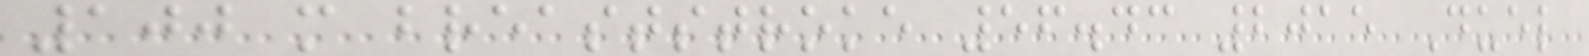100 m breaststroke 56.43 2015 Duel
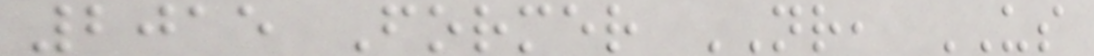2015 Former NR, US
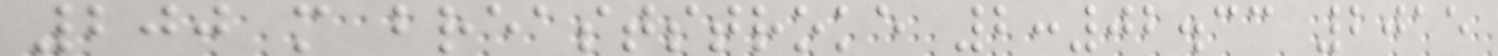200 m breaststroke 2:02.33 2015
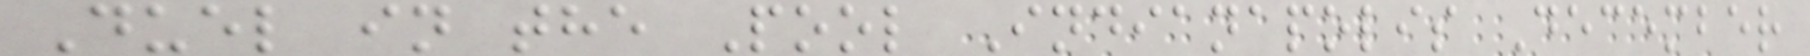Duel in the Pool Indianapolis December
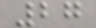27
